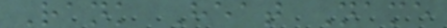Rank Heat Name
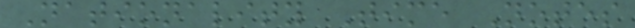Nationality Time Notes
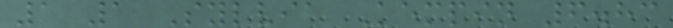1 1 Sylvia Kempin 6.83
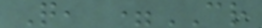Q, =CR
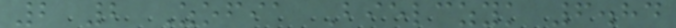2 2 Zofia Bielczyk 6.84
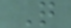Q
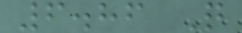6.86 Q
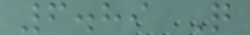6.89 Q
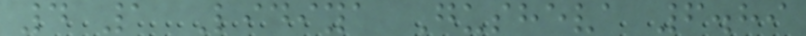4 1 Lidiya Gusheva 6.89
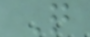Q
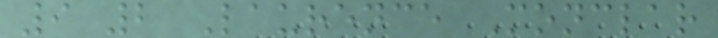9 2 Laurence Monclar
